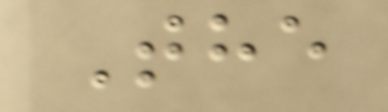The
